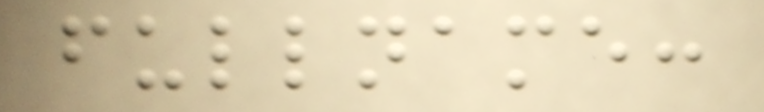fullname:
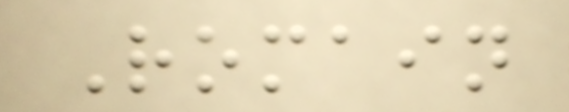Romain
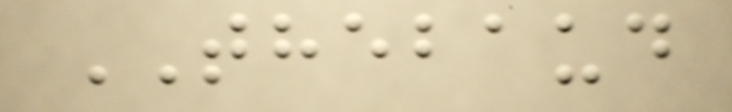THEBAUD
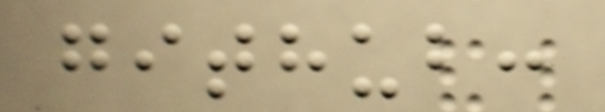github:
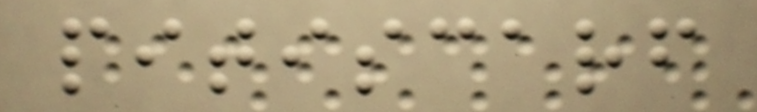pitiscarf
